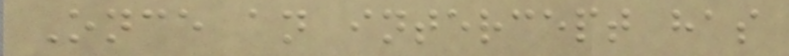Once an intercept has
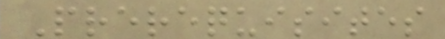Prerequisites
